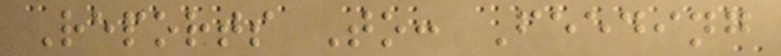Reports To: Feeding
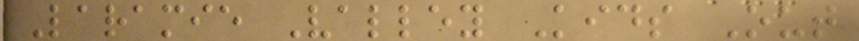Laramie Valley Kids Out
